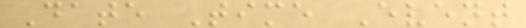Date Time Event
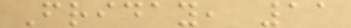Friday, 11
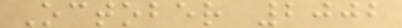October 2002
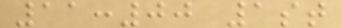11:00 1st
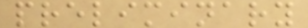preliminary
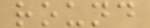round
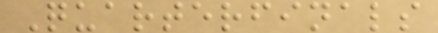Quarterfinals
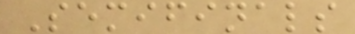Semifinals
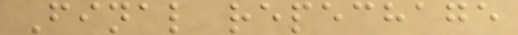Final repechage
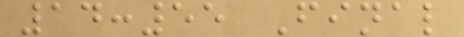14:55 Final
